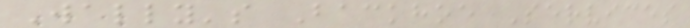Wally's Backhoe Services
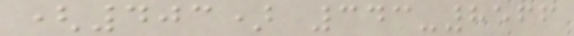(403) 343-8566
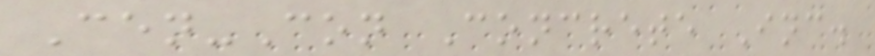Cen-Con Concrete Inc.
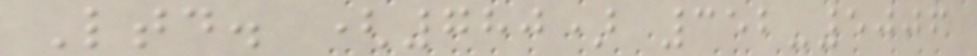Ltd. (780) 352-5006
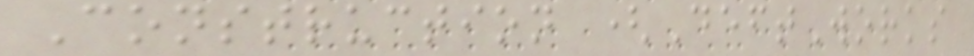Construction (DeftWorks
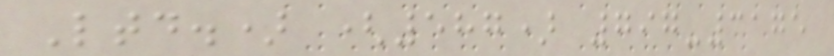Ltd.) (587) 797-3175
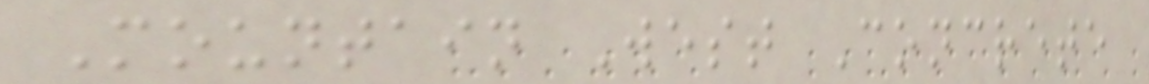Mountain West Concrete
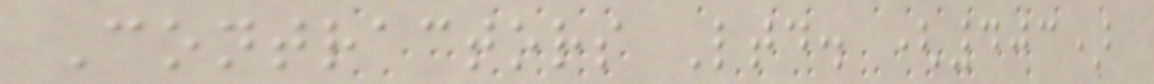Contractors Ltd. (403)
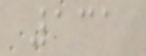131
